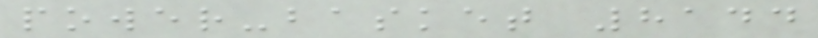power-basket 8144
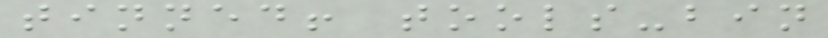tinned! tools-bin
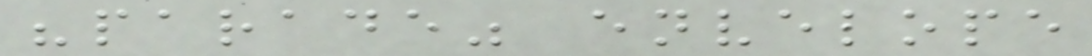"parade" envelope
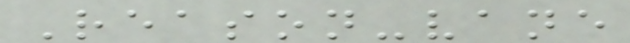Reason-vane
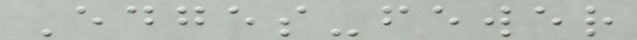Edges-fewer
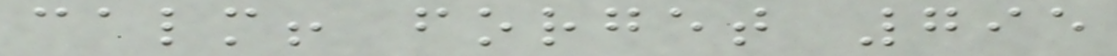calm! forget 795
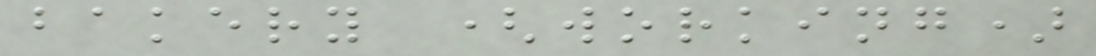bakery (working)
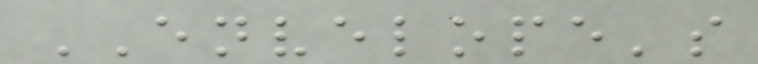ENVELOPE's
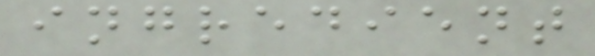ingredient
